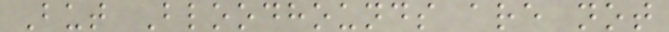But Bloodhounds are not
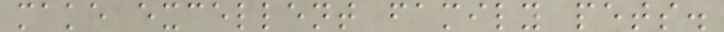make excellent family pets.
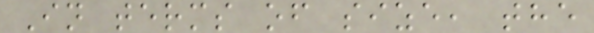In terms of size, the
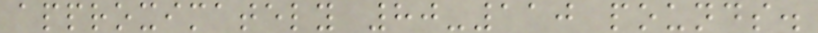approximately 80-110 pounds.
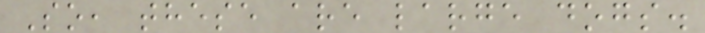So, these are large dogs.
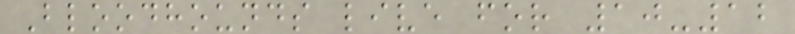Bloodhounds live for 10-12
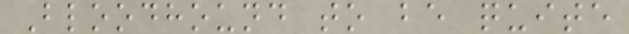Bloodhound to be quite
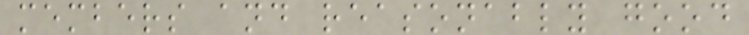members and reasonably good
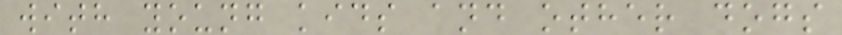with young kids and other dogs
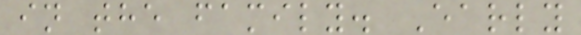in the family. Early
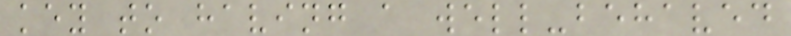key to having a well-behaved
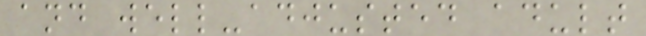and well-adjusted adult
